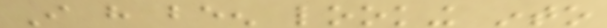I have been looking into
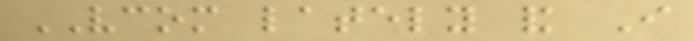VCOM lately and I
